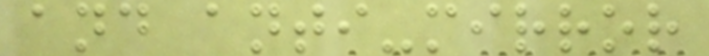and anti-mirror
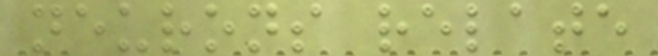neurons relate
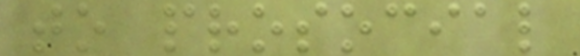to prosocial
